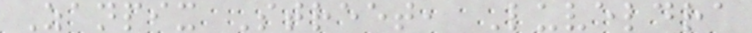Zanpix Street, Luveldra
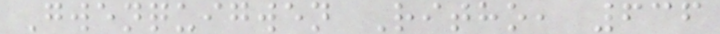Gwenquigwen Ritho, 636
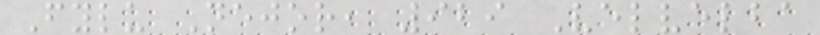Fylu Nejor, 929 Velvelba
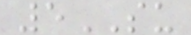5SU
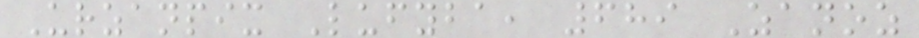Urzanpix Lufyba, 689 Zanoz
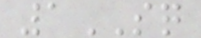1SQ
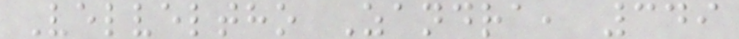Velveltho Zandra, 349
